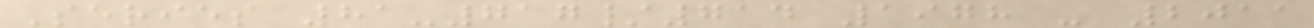Series 81-717/714 1978 - 2011
